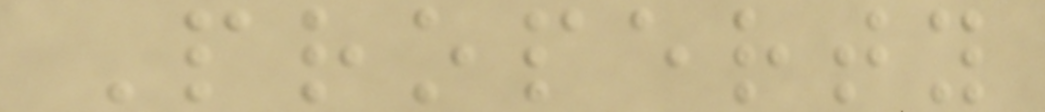Property
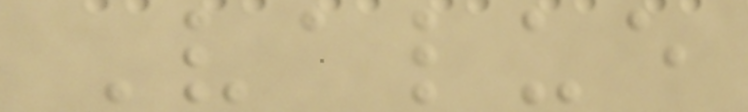Value
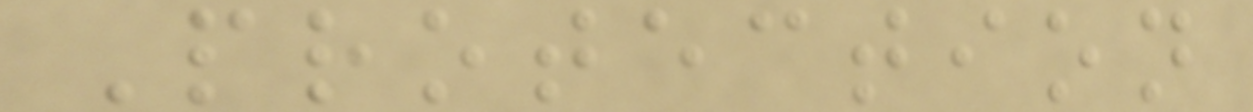Protection
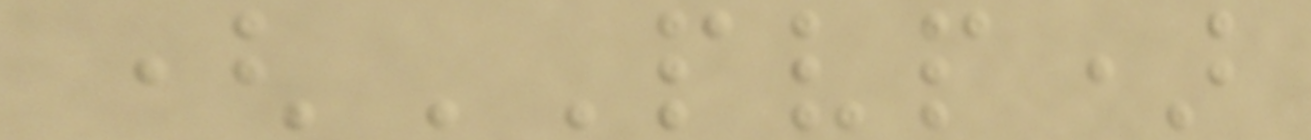(PVP)
